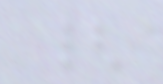{
